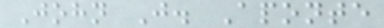John J. Aponte
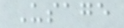Usage
